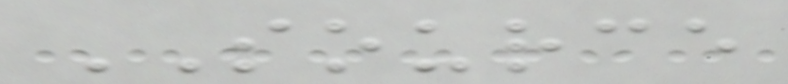SOURCE
